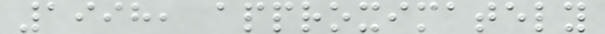1998, approximately
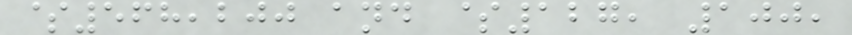$568,200 and $127, 100,
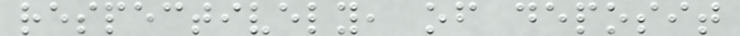respectively, of deposit
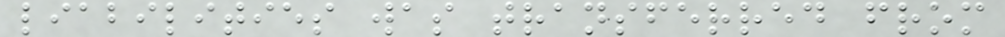liabilities was transferred from
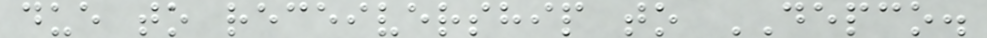due to receivership to DEPCO.
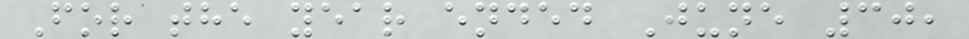For the year ended June 30,
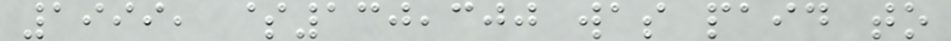1999, $130,300 was paid to
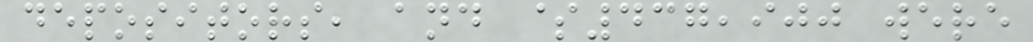depositors, and $437,900 were
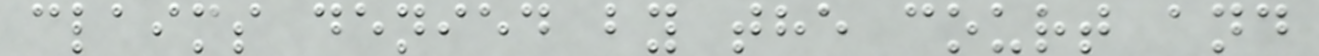claims denied by the court and
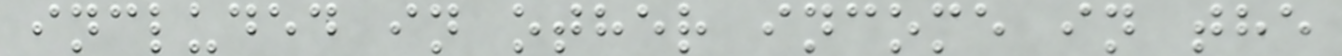included in other income in the
